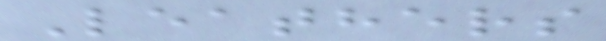Leathers
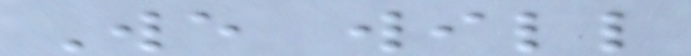We will
